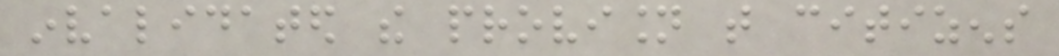invalidated the provision that citizens
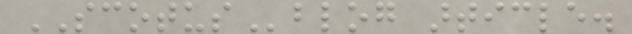SCOTUSblog article.
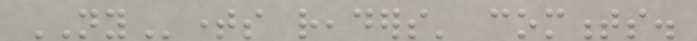NYtimes readers' comments.
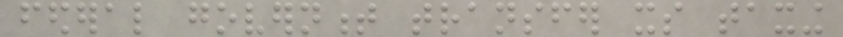federal government transfer its taxing
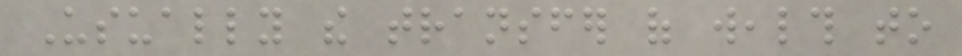Usually the transfer of wealth to
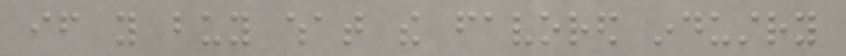if you buy what the favored industry
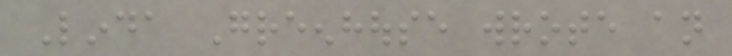Linda Greenhouse wrote an
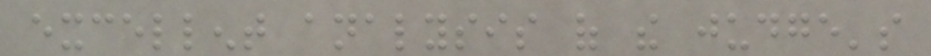excellent analysis of the judge's
